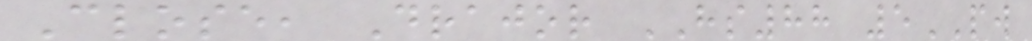Close, Drajor HS88 5PW
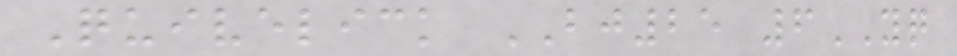Quivelick BJ25 6YQ
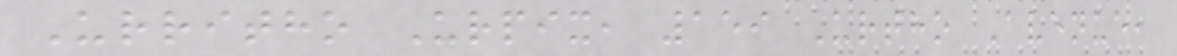Urritho Urpix, 159 Urtho Avenue,
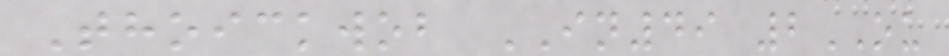Thoickwob IN49 2OU
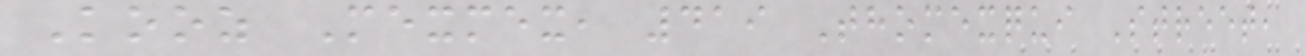Kooz Mexmex, 419 Thomexqui Street,
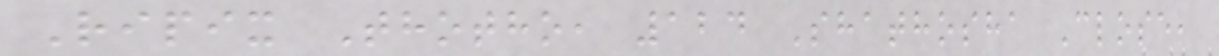Ripix Thotho, 124 Shathosha Close,
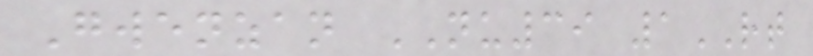Gwenzan NU39 1RT
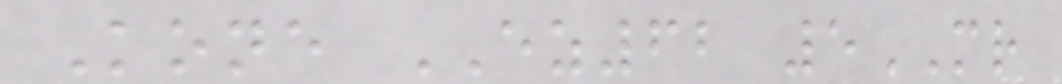Kone EZ62 5MR
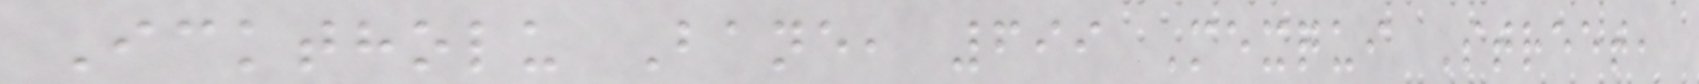Icktholu Bane, 699 Mexqui Street,
